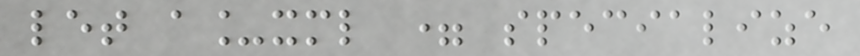let a_xml = specialize
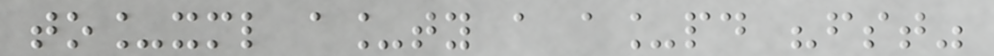to_xml a_ty a a_pd "fst"
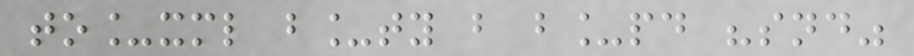to_xml b_ty b b_pd "snd"
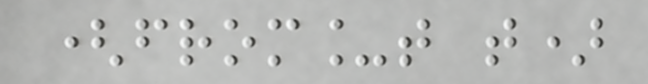(from_t t)
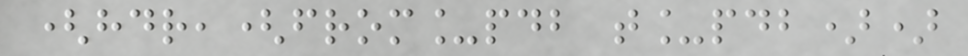(hdr,(from_pdb t_pdb))
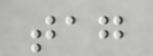tag
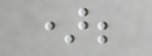);
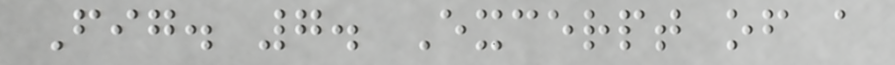Fig. 7. Excerpt of a
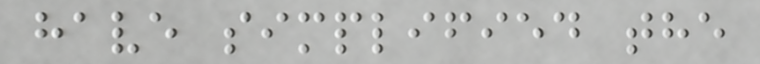have simplified the
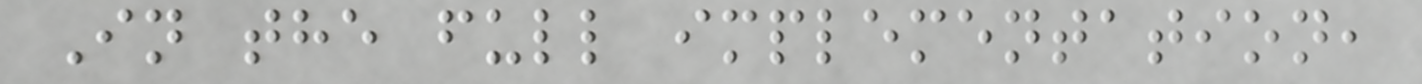In the full implementation,
